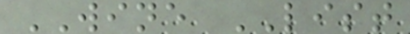WINE LIST
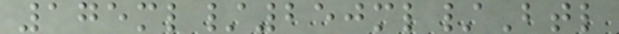175ml/250ml/Btl
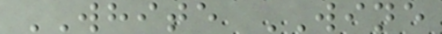WHITE WINE
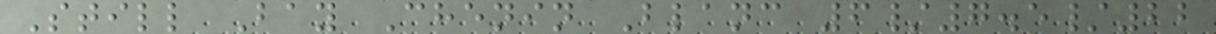Still Bay Chenin Blanc 6/7.5/22
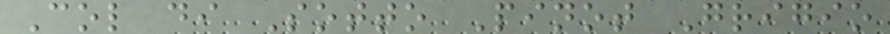Col di Sotto Pinot Grigio
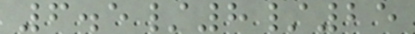6.5/8/25
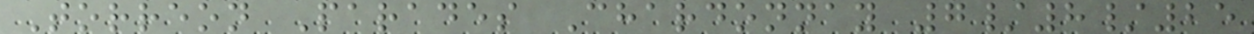Torreon Parades Chardonnay 7/8/25
